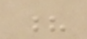?
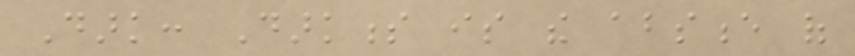Dark: Darkness is the absence of
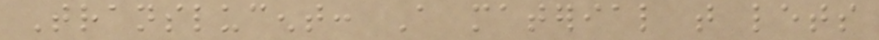Translucent: A material that lets
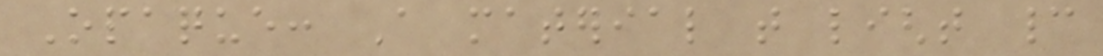Opaque: A material that light cannot
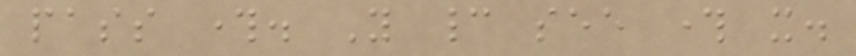pass through. You cannot see through it.
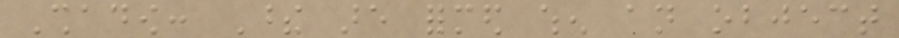Shadow: These are formed when an object
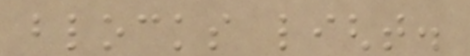blocks light.
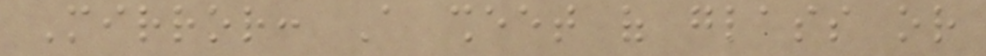Mirror: A sheet of glass or
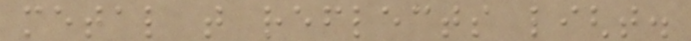metal that reflects light.
